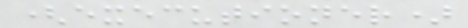(executioner)
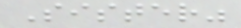Sister"
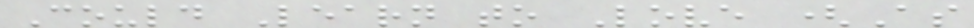Could Learn to Love (As
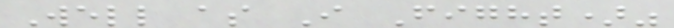Well as I Fight)"
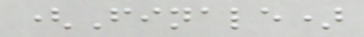(Finale)
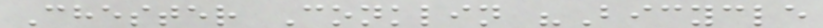Chester Conklin "Bicycle
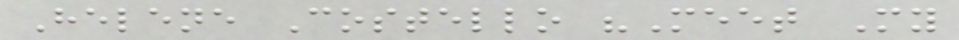Helene Costello "Meet My
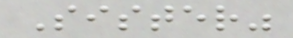Sister"
